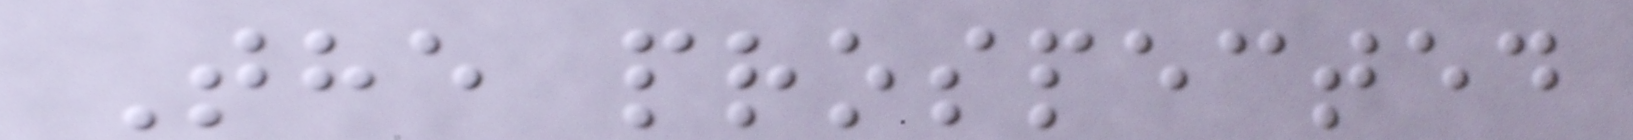The prospected
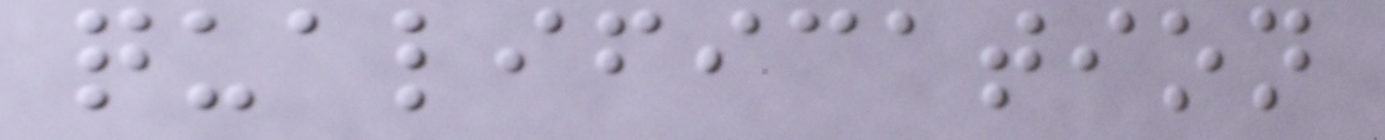qualification
